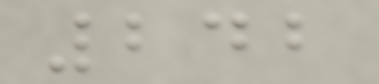242
